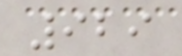929
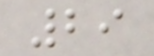29
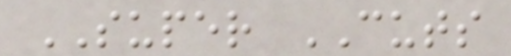SUPER CUTS
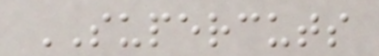SUPERCUTS
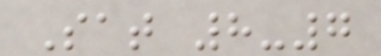Sat 8-7
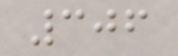306
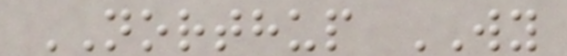NORTHUP WY
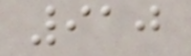910
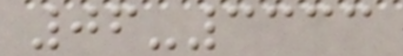06-3333
